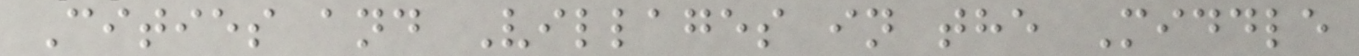Cities and Villages in the Middle
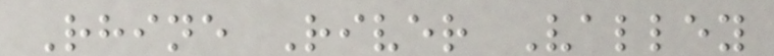Rhine River Valley
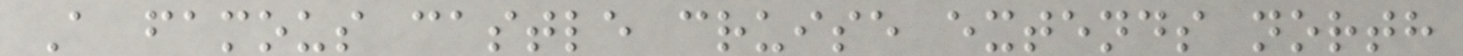A famous castle cruise extends north
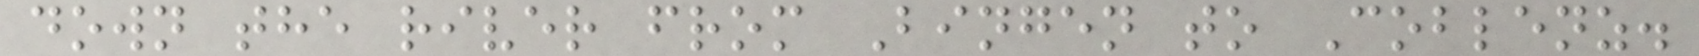down the river from Bingen to Coblenz.
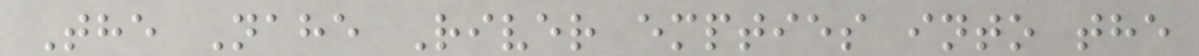The Nahe River empties into the
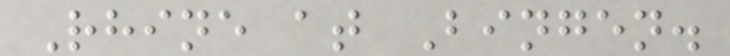Rhine at Bingen.
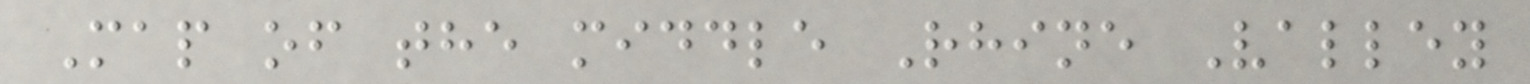Map of the middle Rhine Valley
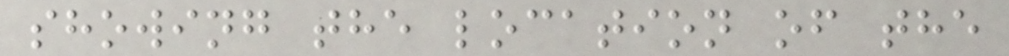showing the location of the
